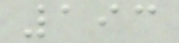193
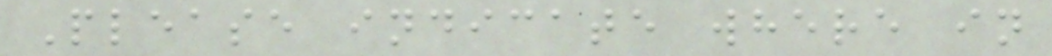Please indicate where in
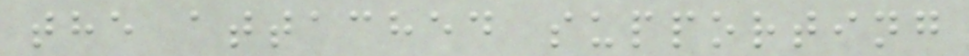the attached supporting
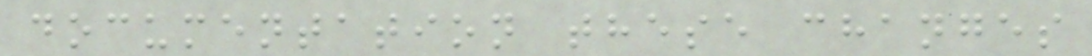documentation these changes
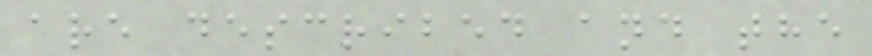are described and the
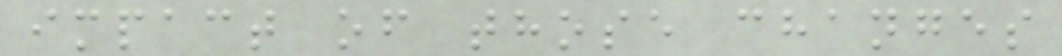impact of those changes
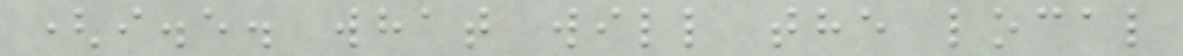(i.e. what will the local
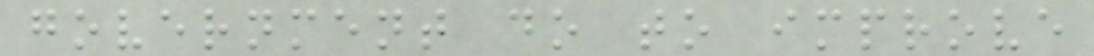government do to improve
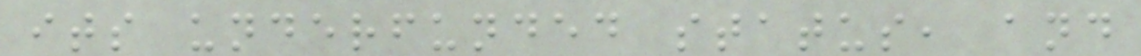its underfunded status, and
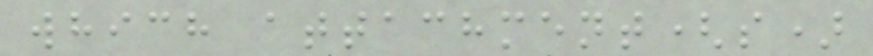which attachment(s)
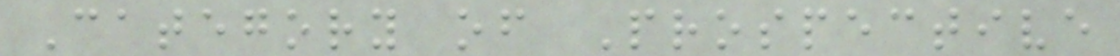Category of Prospective
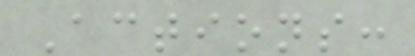Actions:
